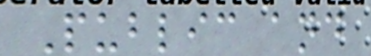Public and
